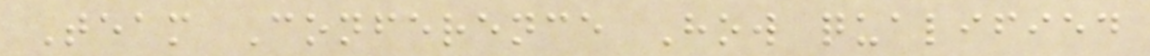Team Conference How qualified
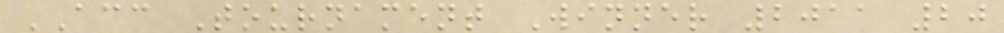ACC Tournament Winner 2011 20
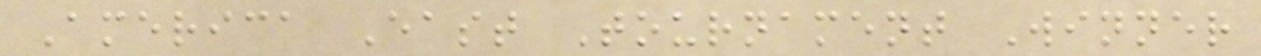America East Tournament Winner
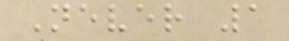Never 1
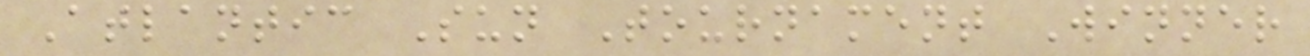Atlantic Sun Tournament Winner
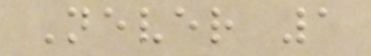Never 1
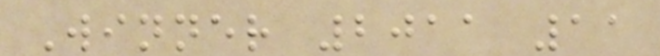Winner 2011 11
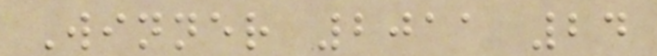Winner 2011 24
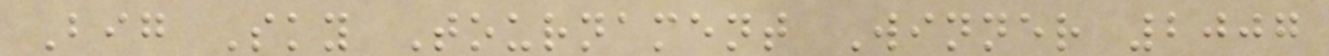Big Sky Tournament Winner 2007
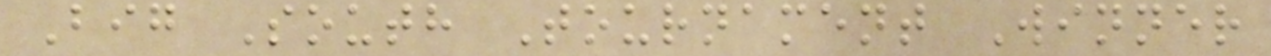Big South Tournament Winner
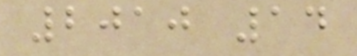2010 14
